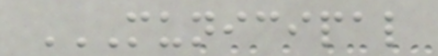MUNICIPAL
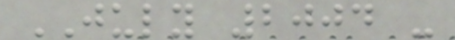JULY 2004 -
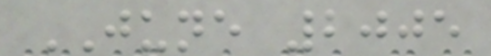JUNE 2005
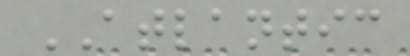ATLANTIC
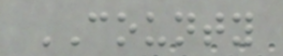COUNTY
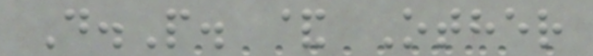D.P. & Other
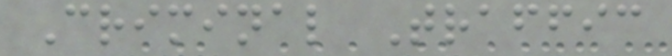Criminal Traffic
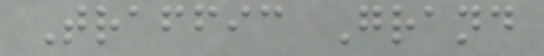Traffic Grand
